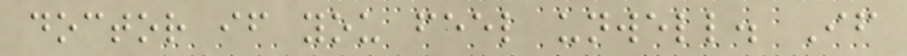doctor if you feel unwell. If
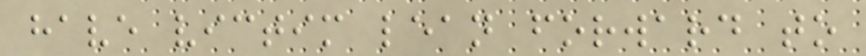have victim lean forward to
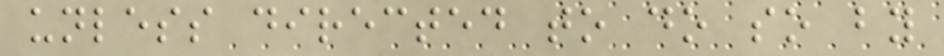unless directed to do so by
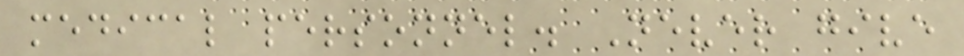medical personnel. Never give
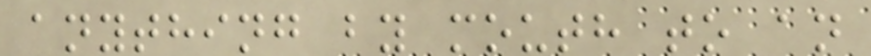anything by mouth to an
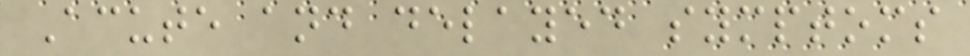Acute and delayed symptoms
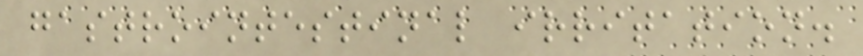gastrointestinal irritation.
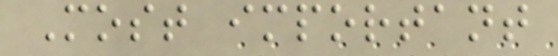Most important
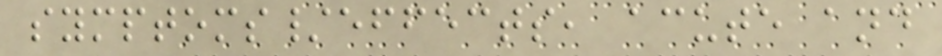symptoms/effects, acute and
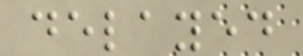delayed
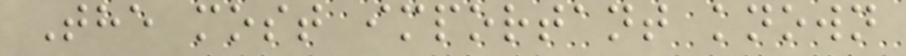The most important known
